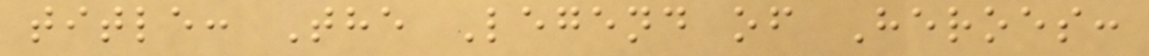title: The Legend of Heroes:
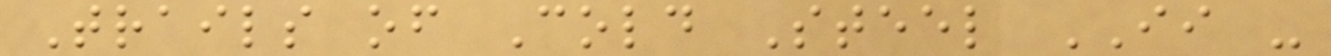Trails of Cold Steel II -
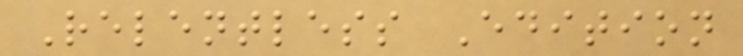Relentless Edition
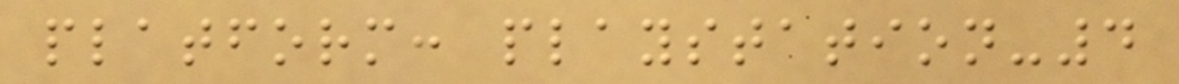platform: playstation-4
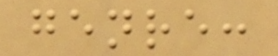genre:
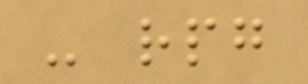- rpg
